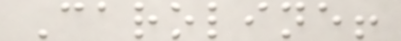Caroline!
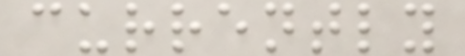currently
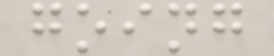going
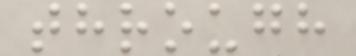through
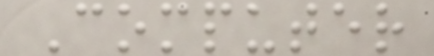Computer
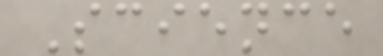Science
